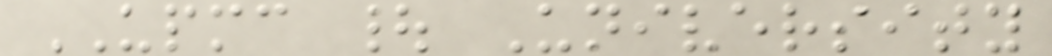UPMC | University
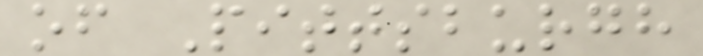of Pittsburgh
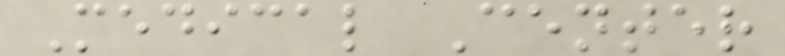Medical Center
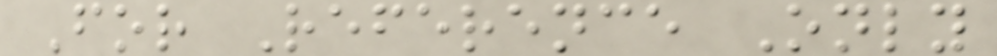For Reference Only
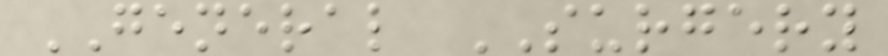GENERAL SURGERY
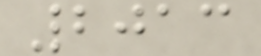2013
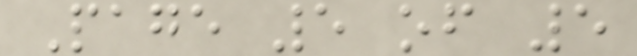Page 5 of 5
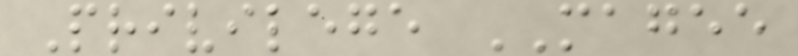Privilege MAGEE
